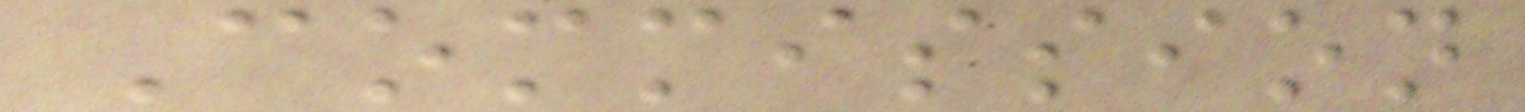Commission
